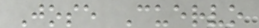Jose Cuervo
